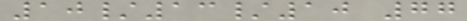10/13/10 77
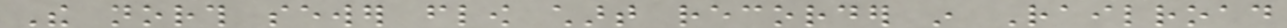The north sewer flow chart recorder in Railroad
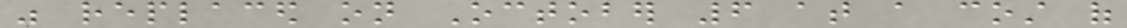was replaced on October 6 at a cost of
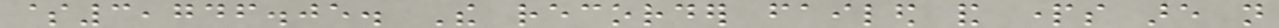$3,746.05. The recorder failed and parts are not
